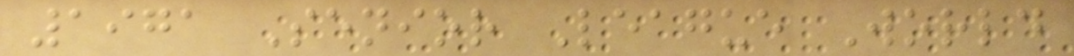1971 Senior League World
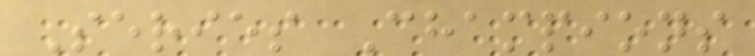Series Champions
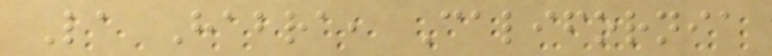La Habra, California
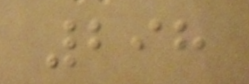298
